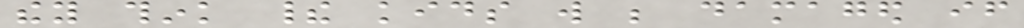they think their kids will be damaged if
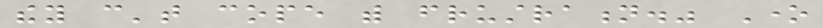they can't cope with frustration." One
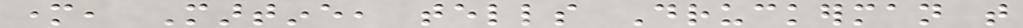mother, Martine, tells Druckerman that
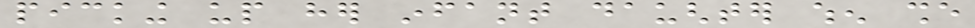picking up her infant daughter when she
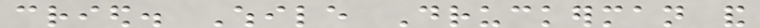cried. While Druckerman and
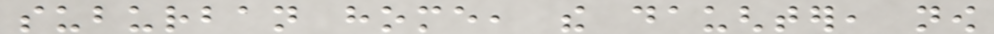suburban home, the daughter, now
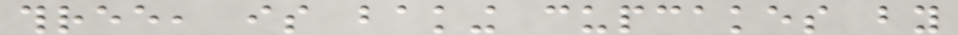three, is baking cupcakes by
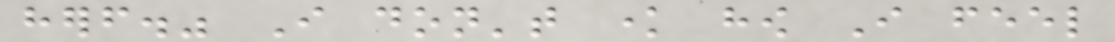herself." I don't know how I feel
